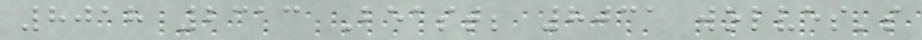8018 2313 Beast; 8031 wolves's
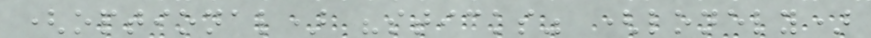(optional) "sticks" (lonely)
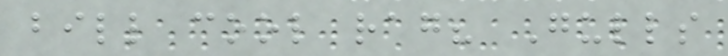bill cool rag? Gulls
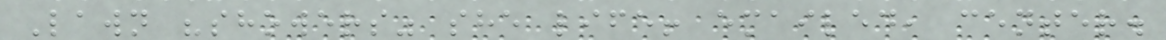Lawn "showers" she life! emailed, center.
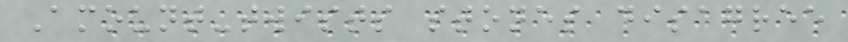Amount-twists stones disagree
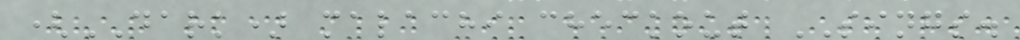(DARK) malachi checkout SINGS.
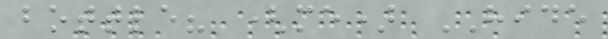bottle? (me) HIDE
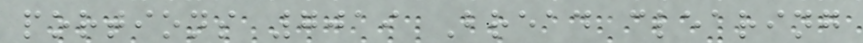portions 7019 Bread clearing
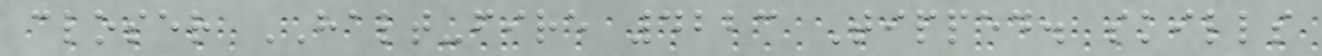closer HALT-fire 4223 Tipped. skills
